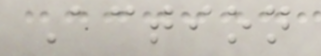Action
